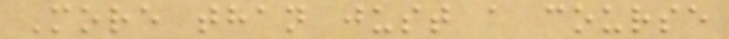More than just a course
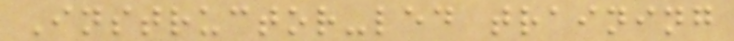Instructor-led training
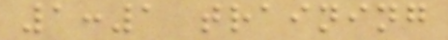1:1 training
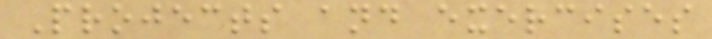Projects and exercises
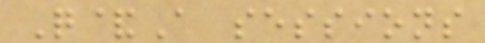Q&A sessions
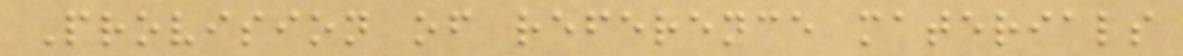Provision of reference materials
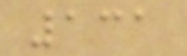131
